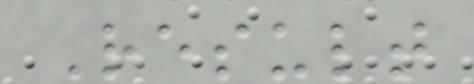Result
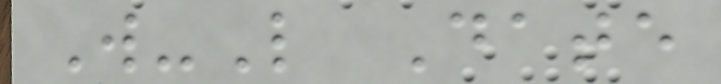W-L Date
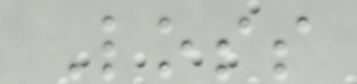Loss
